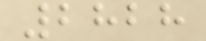2828
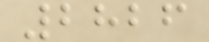2826
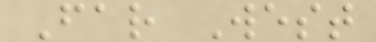Far West
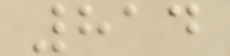814
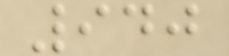940
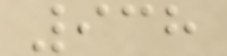938
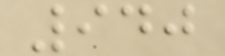940
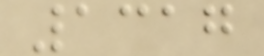1317
